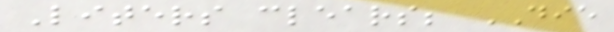Liters clears; DIE
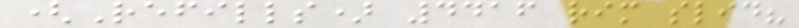(Refills) 4416 rim slid?
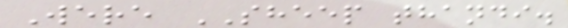Were SHEEP thandi.
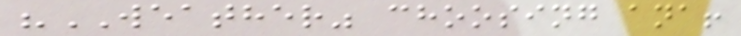"WEATHER" choosing ana!
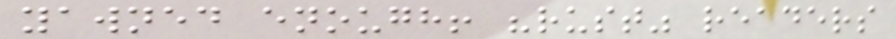yawned enough! "rust" readers
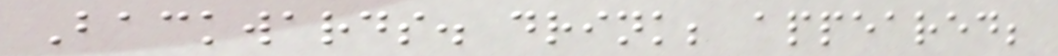Backwards. drink; appeared;
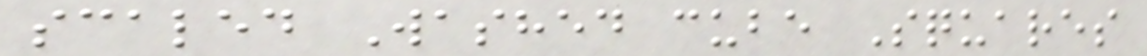scaled Washed cube Squares
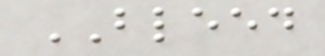BLEED
